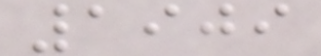1909
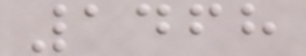1468
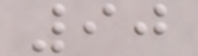90
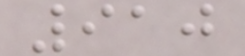910
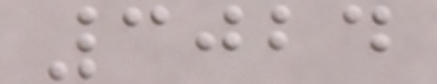3024
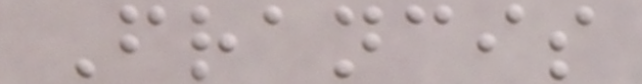Francis
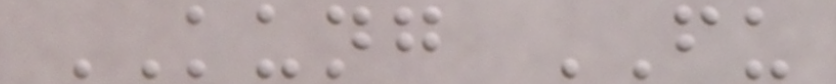KUNG FU
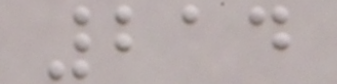214
